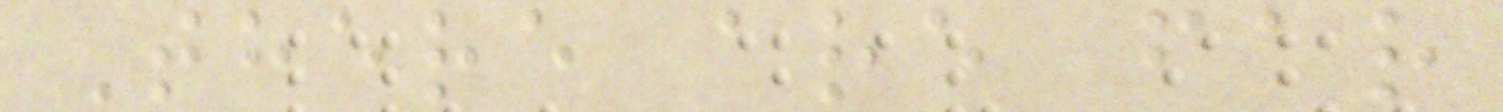There are far
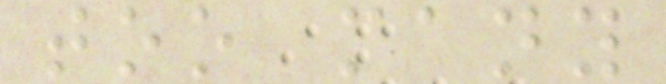too many
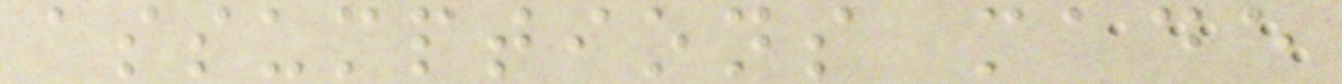assumptions made
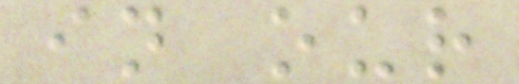in our
